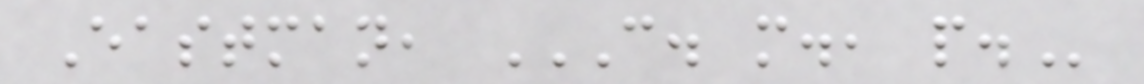Eastman, C. M., P.
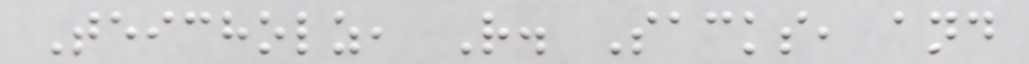Teicholz, R. Sacks, and
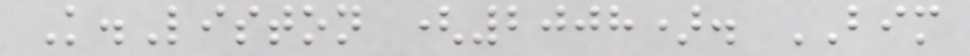K.Liston (2008). BIM
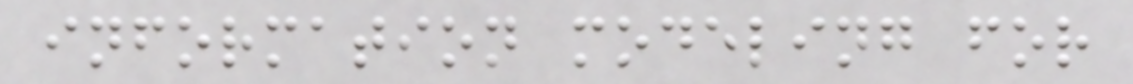information modeling for
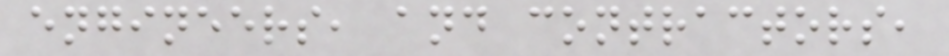engineers, and contractors,
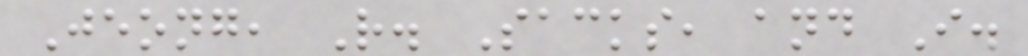Jeong, R. Sacks, and I.
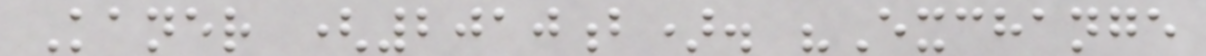Kaner (2010b). "Exchange
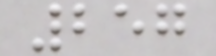257
